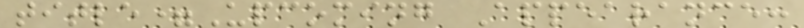title=Upcoming Appearance:
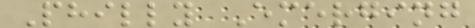Philly Emerging
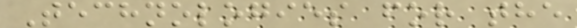Technologies for the
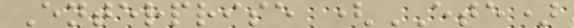Enterprise (ETE)
